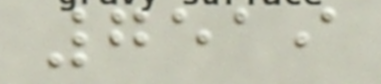7519
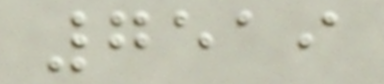7519
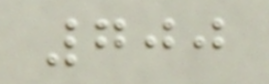700
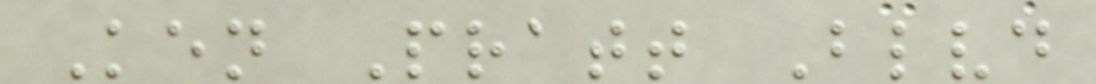Ken Pratt Blvd
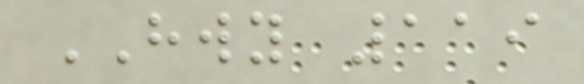HWY 119
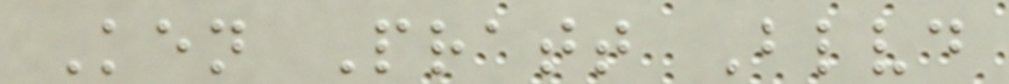Ken Pratt Blvd
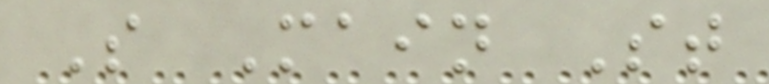S Main St
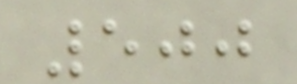500
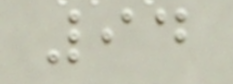94
